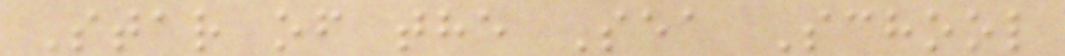Star of the Sea School
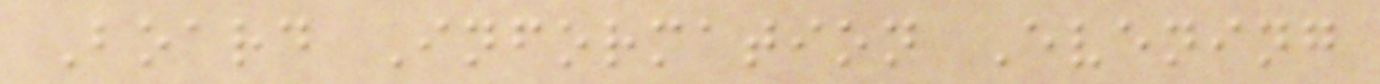Board Information Evening
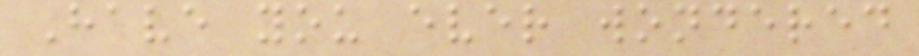Have you ever wondered
